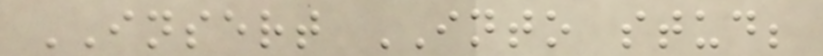INSERT INTO stud;
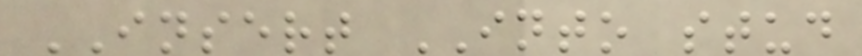INSERT INTO stud
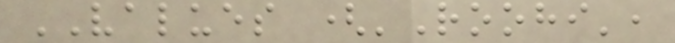VALUES ('Roohi',
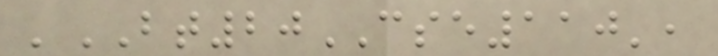'BT20CSE110',
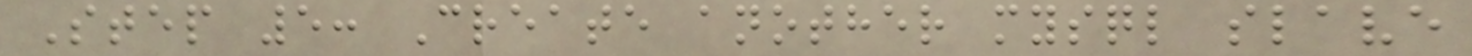Step 5: Create another mysql slave
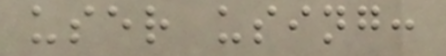user using:
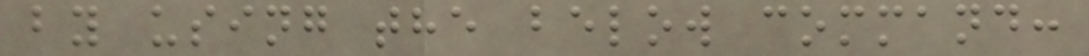by using the below command:
